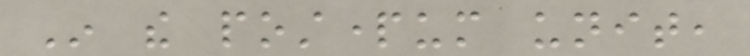In the postpartum unit,
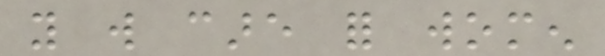you will care for women
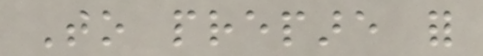To prepare for
